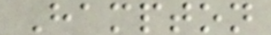Hampton
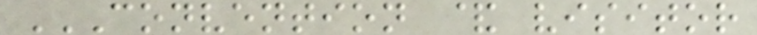CONVENTION & VISITOR
